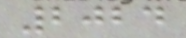2024
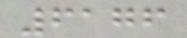6176
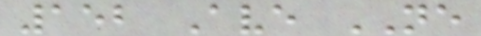152 Ave NE
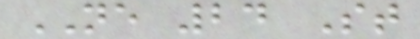NE 24 St
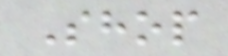Shop
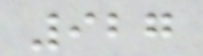927
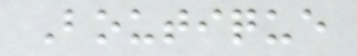Boutique
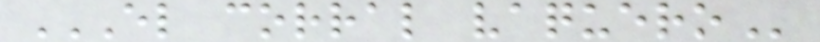EL CORRAL VAQUERO
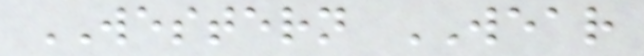WESTERN WEAR
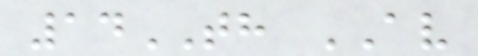14TH AV
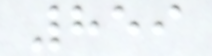859
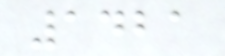1421
